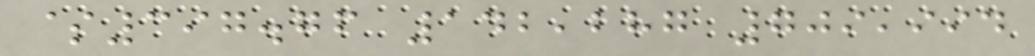$397.76 142,287 709,994
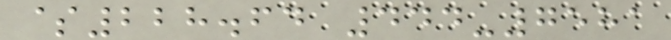$228.64 444-7581
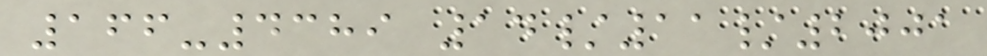166-4389 14/11/2001
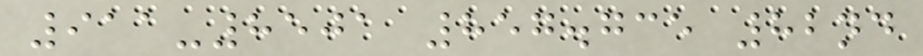911-8501 857.735 82nd
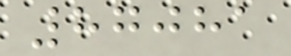87081
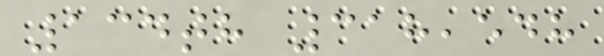134th 318,548
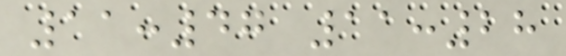11:47 11:28
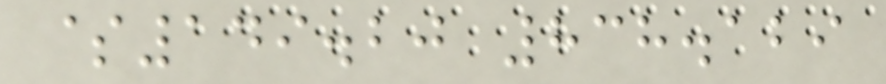$149.20 838.129
